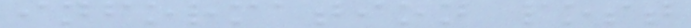information post
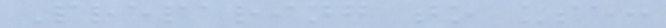Preparing to use:
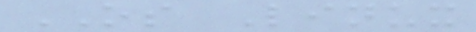OS Linux
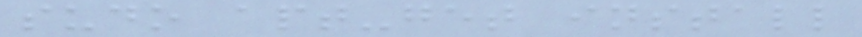sudo apt-get install
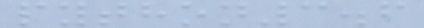python3.6
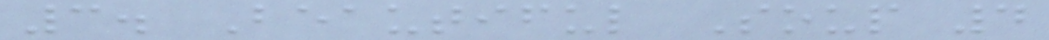3. Beautiful Soup 4
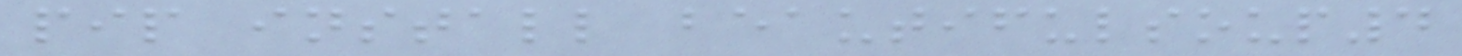pip install beautifulsoup4
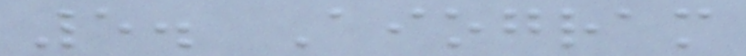5. Aiogram
